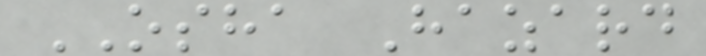OSHA Hazard
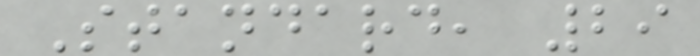Standard, 29
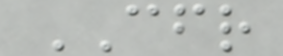CFR
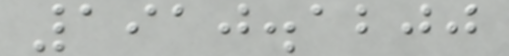1910.1200
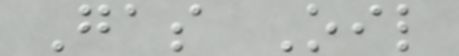Gas Oil
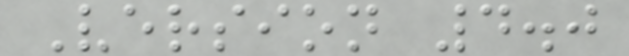Version 4.0
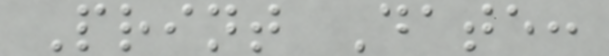Print Date:
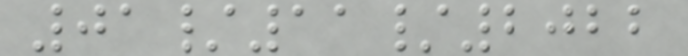01/11/2022
